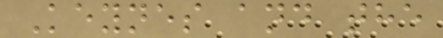Keynes and the
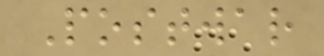Postwar
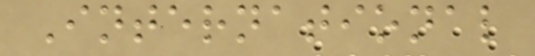International
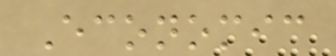Economic
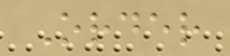Order
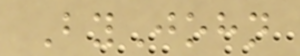ByJohn
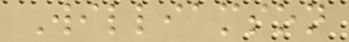Williamson
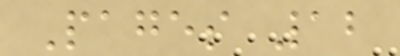Pages 12
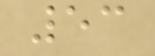53
